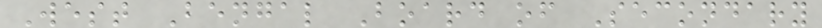West Bengal Board of Secondary
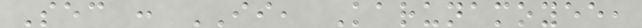Sec : II, Karunamoyee,
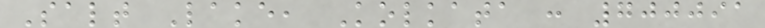Salt Lake, Kolkata : 700091
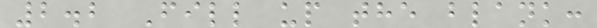2.2 Fill up the blank:
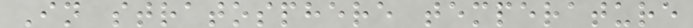In stratosphere temperature
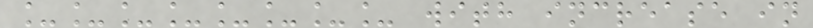________ with increase in
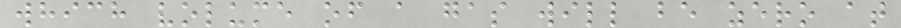which volume of a gas will be zero at
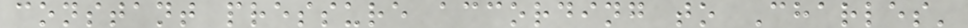constant pressure according to Charles'
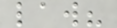law?
